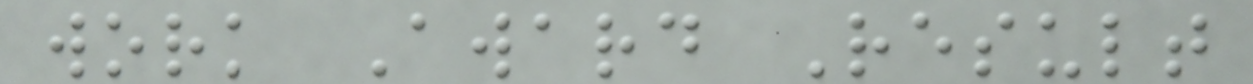work Award Result
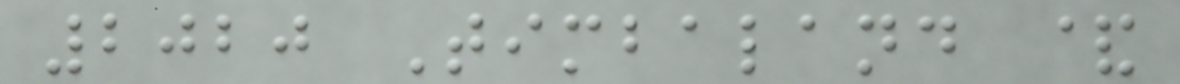2020 Timbaland &
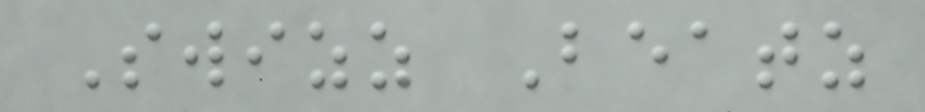Swizz Beatz
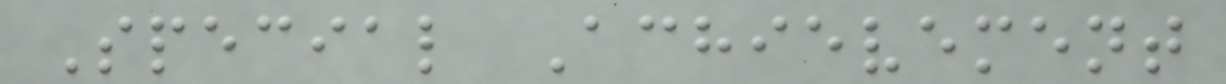Special Achievement
